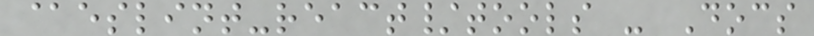@eslint-react/tools - Docs
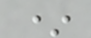*
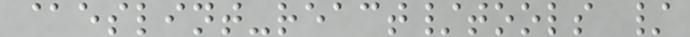@eslint-react/tools /
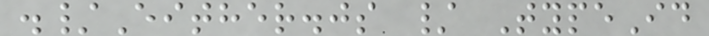./Either.js / TypeId
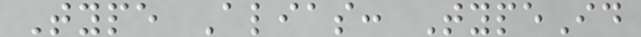Type Alias: TypeId
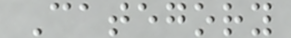Category
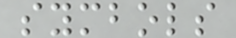symbols
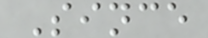Since
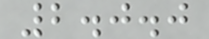2.0.0
